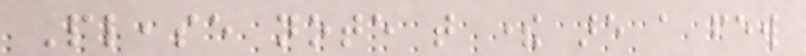Please note that there are a few
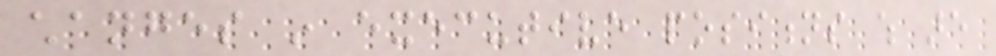changes in executive positions which are
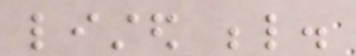listed below.
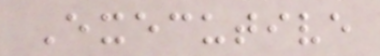Executive
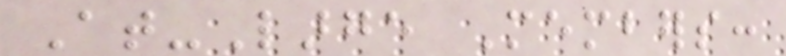At-Large Members:
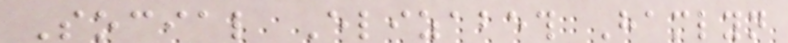Social Elizabeth Hamlyn
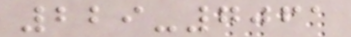229-7061
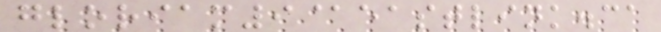gloriam9@eastlink.ca
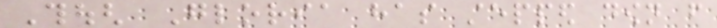Though Gloria has stepped down from
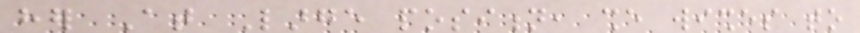her At Large position, she wishes to
